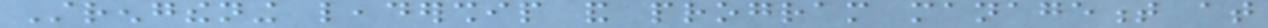Strengthening leadership and program management at
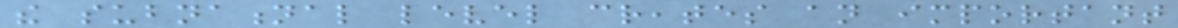the subnational level creates an important
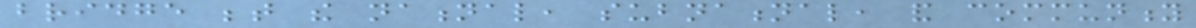bridge between the national, subnational, and community
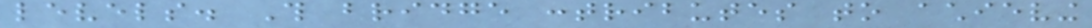levels. This bridge contributes to achieving
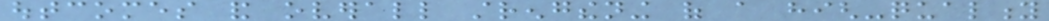outcomes and overall strengthening of a high-quality
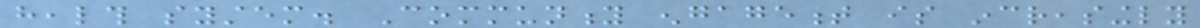health system. Community engagement is increasingly
